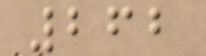262
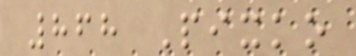868 Pixko
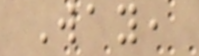Way,
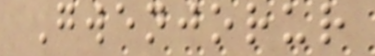Gwenjorur
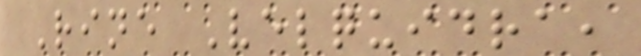Rine Velquidra,
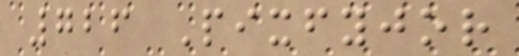726 Pixfyjor
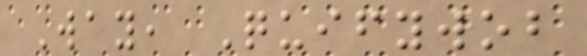Way, Quifywob
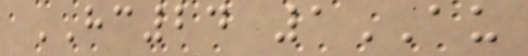HC24 1AU
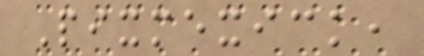Pixmexick,
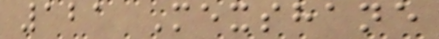121 Mexshane
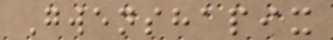Gwenshapix
